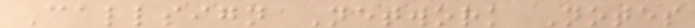Callsign Network Notes
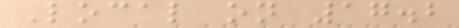Local on 17.2
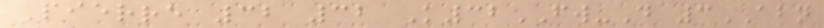Pierre 32 32 K32FW-D 3ABN
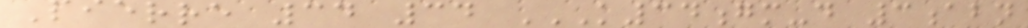Pierre 34 34 K34GM-D 3ABN
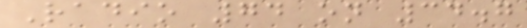Radio 74 on 34.7
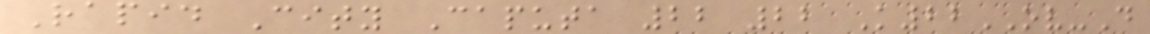Rapid City Caputa 22 22 K22OV-D
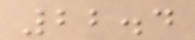22.4
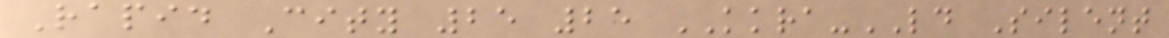Rapid City 25 25 KKRA-LD Silent
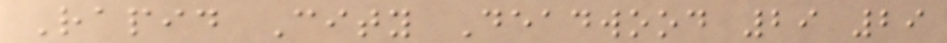Rapid City Deadwood 29 29
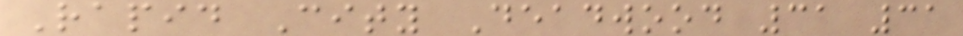Rapid City Deadwood 31 31
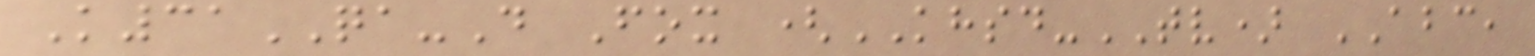K31QA-D Fox (KHSD-TV) ABC,
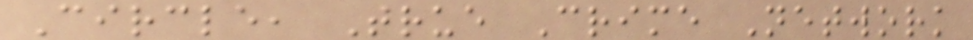Circle, True Crime Network
